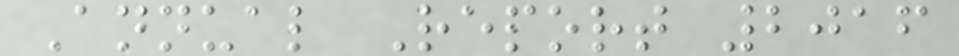Annual Report 2016
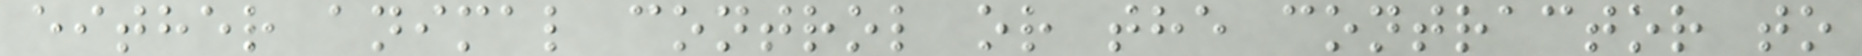either animal control or the contractor to
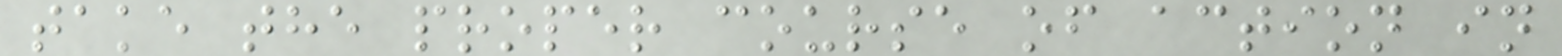take the proper course of action in
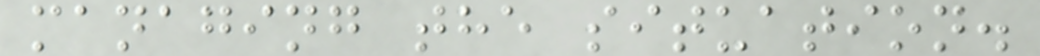managing the situation.
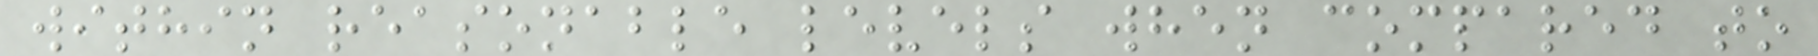within reasonable levels when compared to
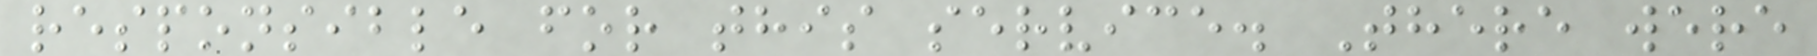responsible for this service. There were
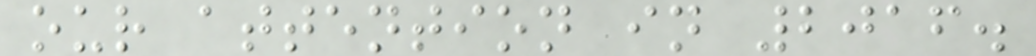our attention in 2016.
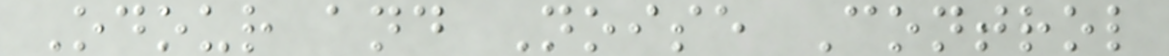Odour and Noise Control
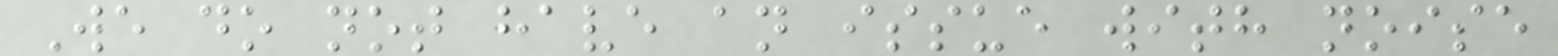We do not have an issue with noise
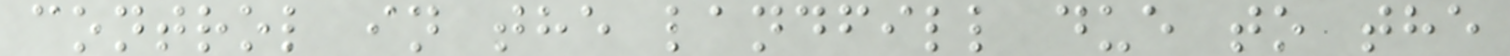control in the landfill due to the
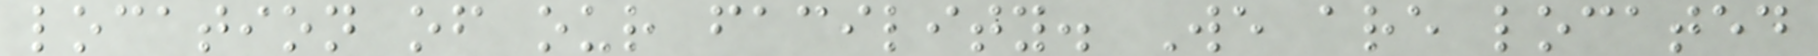location of our facility. We are located
